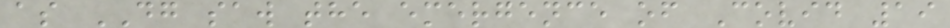as DG saw the emergence of Covid 19
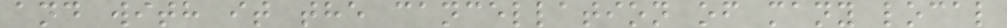and with it the cancellation of many local
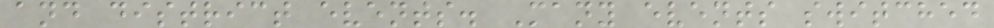and district events. Many events switched
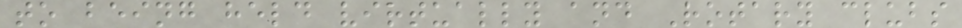to being held virtually and Rotary clubs
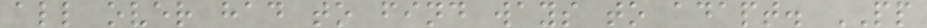all over had to find ways to adapt. PP
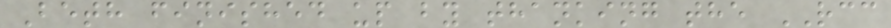Beth finished up by thanking the RCC
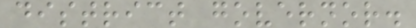district governor.
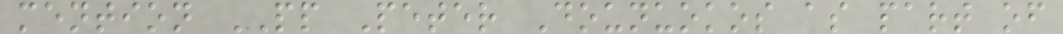mention PP Peter Dounuokos as part of
